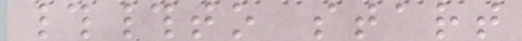##to start
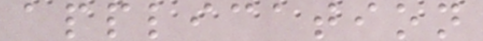application
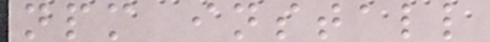npm install
